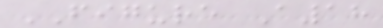FIGURE A18
